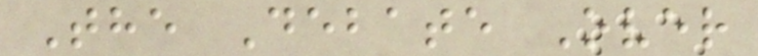The Debate Over
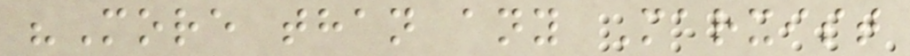"More than any Marxist
